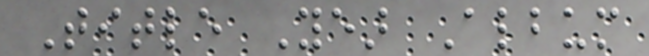Title Year Album
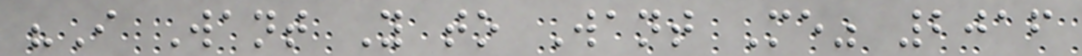"I Want You to Want Me" 2016
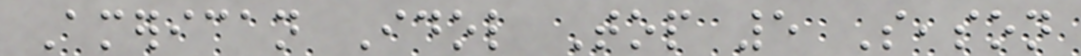American Idol Top 5 Season
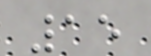15
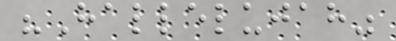"Hallelujah"
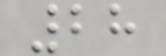28
